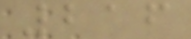216
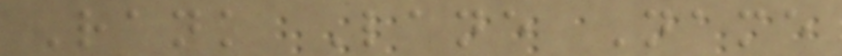Rank Lane Name
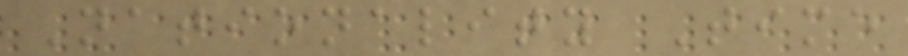Nationality Time
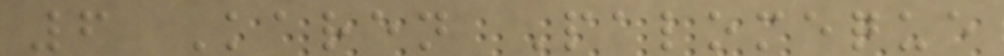6 Karen Palomeque
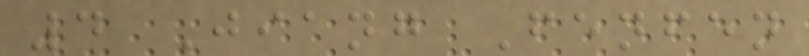4 Jiang Fenfen
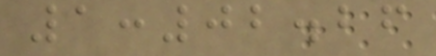1:02.26
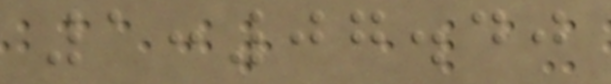1:07.40
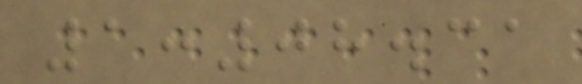1:08.31
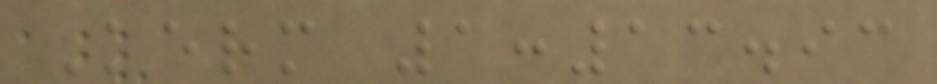Kerm 1:13.93
